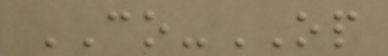CO-OP
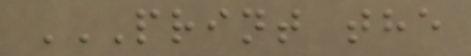PRINT THE
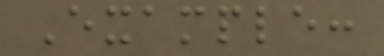Example:
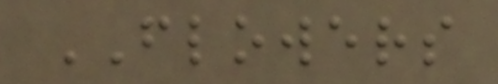FLOWERS
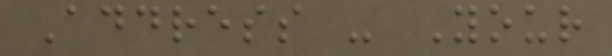Address - Your
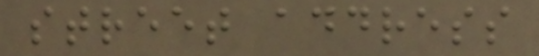street address
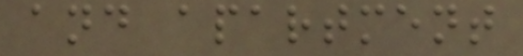and apartment
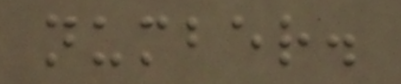number.
